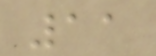11
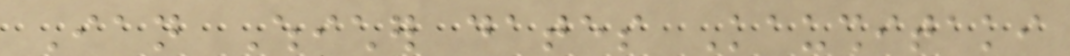Ian Whicher dates Kaushitaki
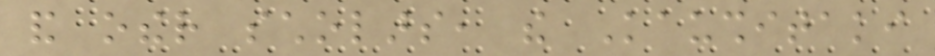and other scholars, the Kaushitaki
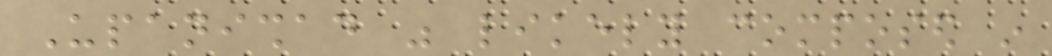Upanishad was likely composed in
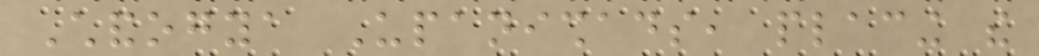Chandogya Upanishads, placing the
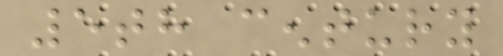5th century
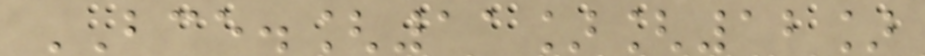BCE.[11][12]
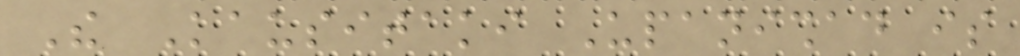The Kausitaki Upanishad is
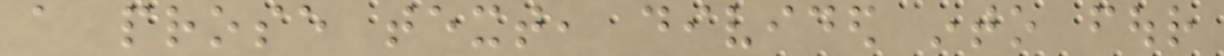a prose text, divided into four
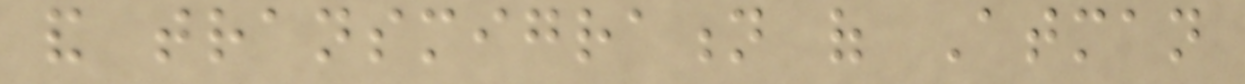and transmigration of Atman
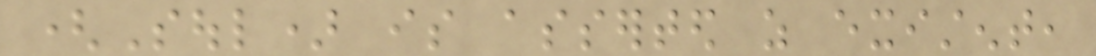(Soul) is asserted as existent,
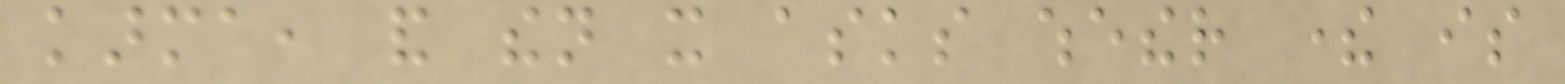karma, and then it asks whether there is
